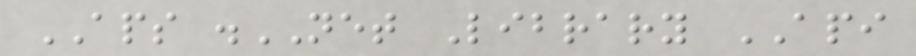APS .NET Library API
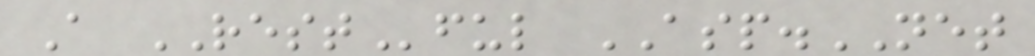A RESTful ASP.NET
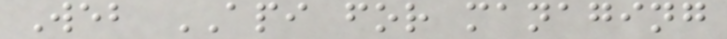Web API for managing
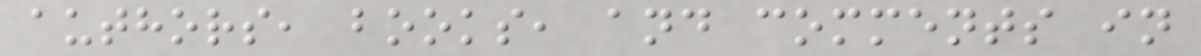authors, books, and comments in
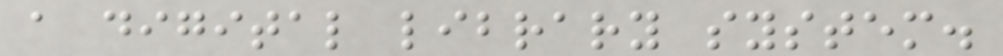a digital library system.
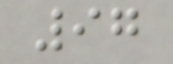97
